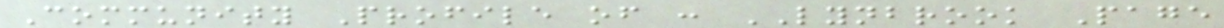Community Profile of : LYNBROOK Page
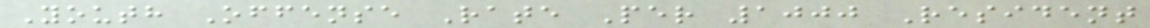Youth Offense Rate Per 1000 Resident
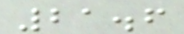21.6
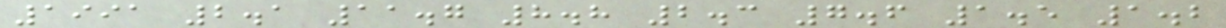1991 2.1 11.7 8.8 2.3 7.6 1.5 1.2
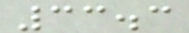33.3
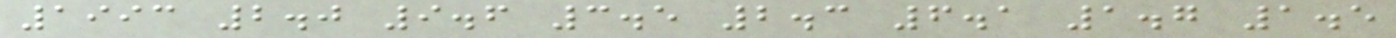1993 2.0 9.6 3.5 2.3 6.1 1.7 1.5
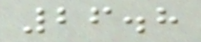26.8
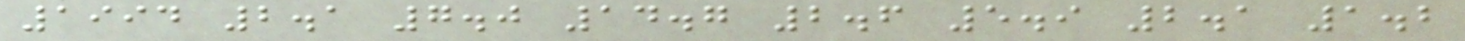1994 2.1 7.0 14.7 2.6 5.9 2.1 1.2
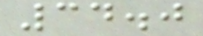34.0
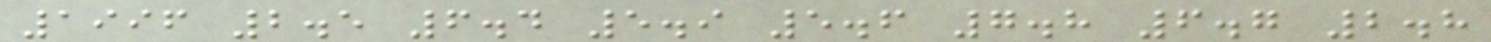1996 2.5 6.4 5.9 5.6 7.8 6.7 2.8
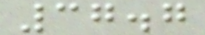37.7
